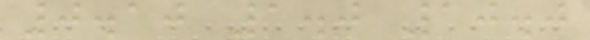0.10 1.0 10.0
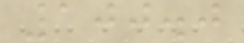100.0
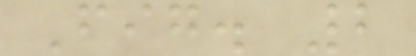Fig. 2
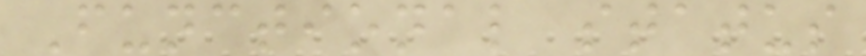Functional status
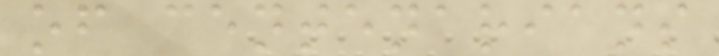of centenarians
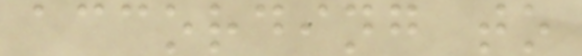according to
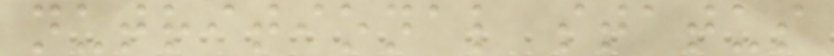nutritional status
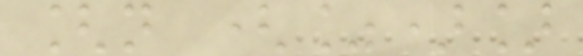[n (%)]
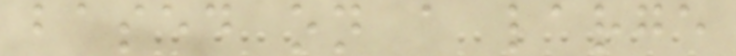based on a large
